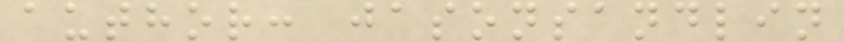author: jasonsandlin
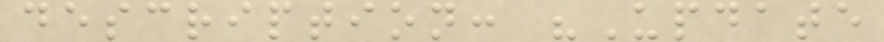description: "Update
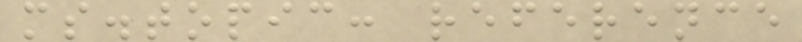ms.topic: reference
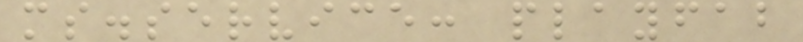ms.service: playfab
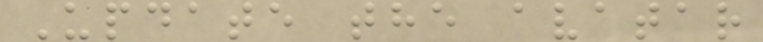Update the avatar
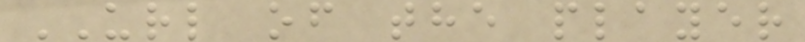URL of the player
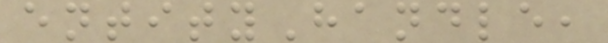entityHandle,
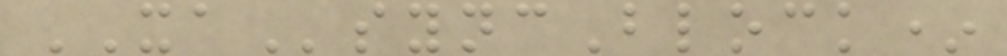XAsyncBlock*
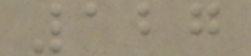127
